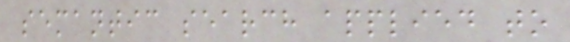semantic search applied to
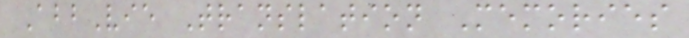AbbVie Translation Memories
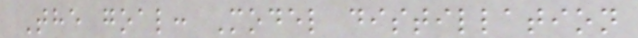The goal: Model distillation
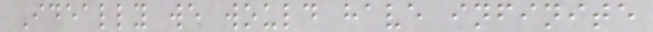Ideally we would have infinite
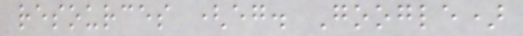resources (eg. Google)
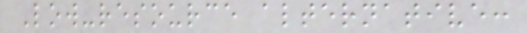Low-resource alternative:
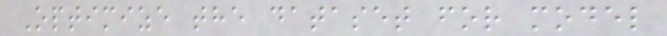Optimize the dataset for model
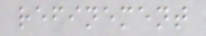refinement
